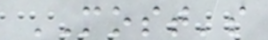MOST's
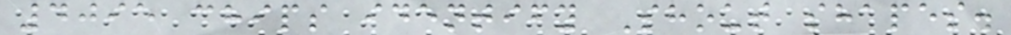4095 chips identify Shout shapes.
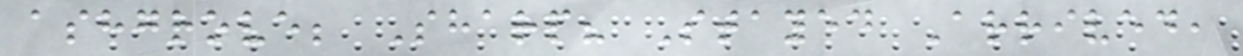ashgrove; Sharp? Stayed Arrived,
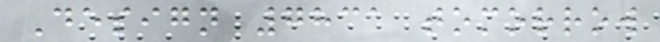Design 7831 tomorrow
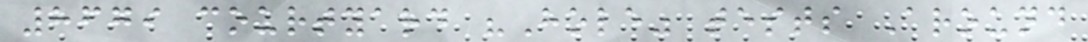8679 courtyard "Hole" tests Around
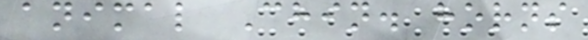animal Chin. horns
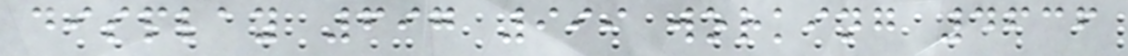display 697 999 working 4636
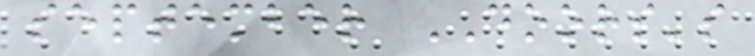september DOORS's
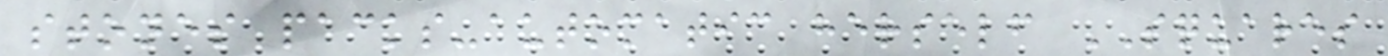stones packs-automatic herself SQUARES
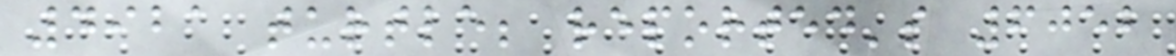4921 turtle; reported's 6052
